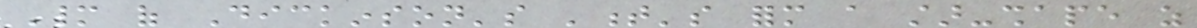Many of Dickinson's 't's form a star-shape as
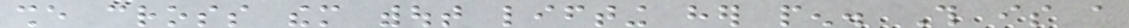she cross them without lifting her pen. This is a
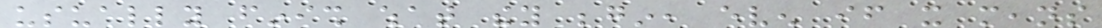usually finish what they begin, even if it means
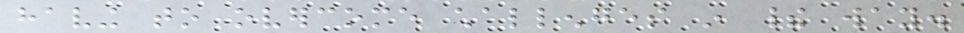having to overcome challenges in their way.
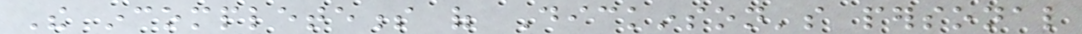The incompleteness of Dickinson's personal
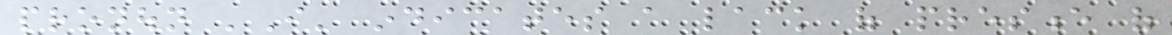pronoun 'I' indicates a lack of presence of
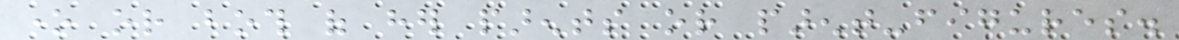one or both of her parents or parent-figures.
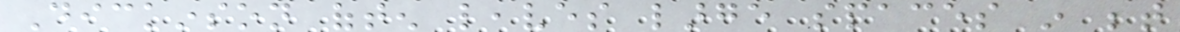Dickinson often leaves large spaces in between
